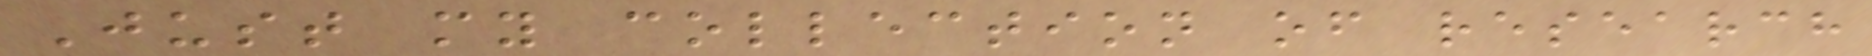Just my collection of research
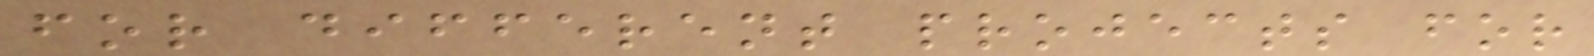for different projects for
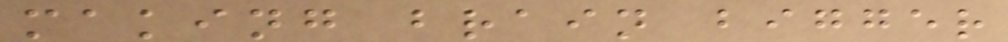making brain bigger
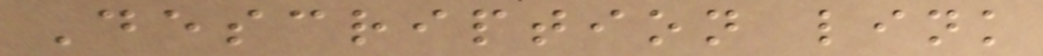Description link
